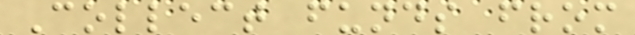Collect funds from
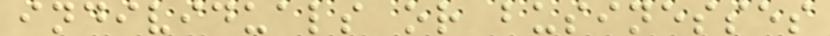individuals or businesses
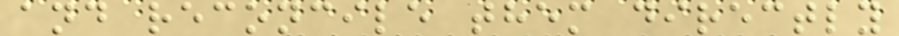and reconcile them directly
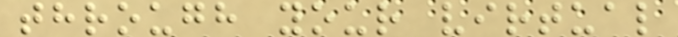through your virtual
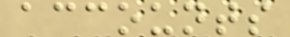accounts
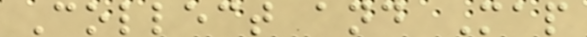Collect and Map
